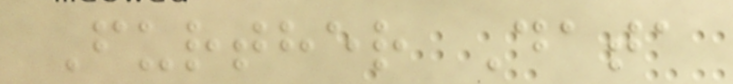Further Data
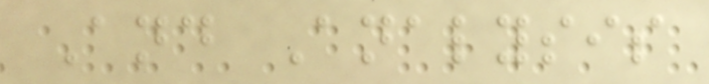And Analysis
